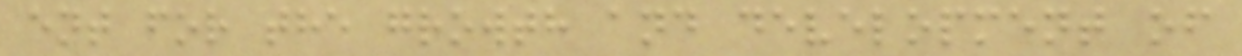ent for the growth and development of
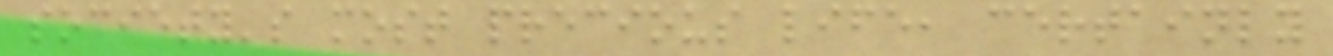society's most precious life, certainly
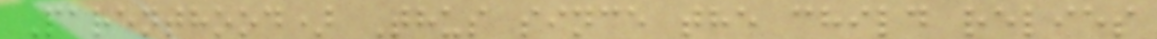Parenthood) Thus since the child relies
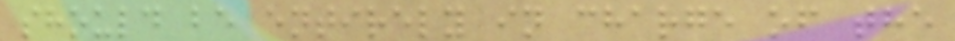should be entirely in charge of the
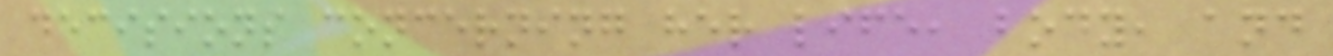decisions concerning her life, body, and
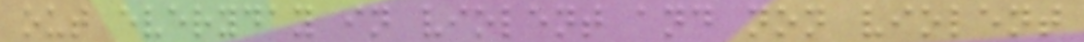out everyday in violent and non violent
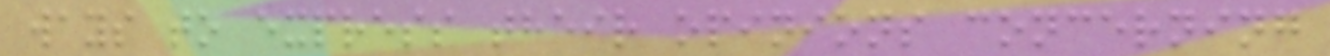ways to express their opinions concerning
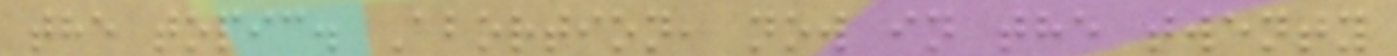the topic. Abortion, now in the twenty
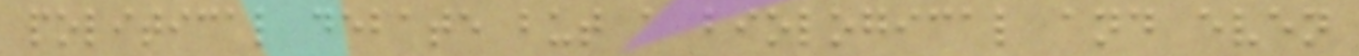political debate but a biological and even
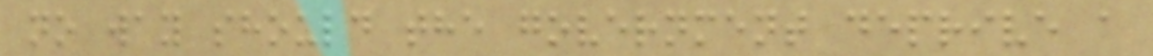no way should the government deprive a
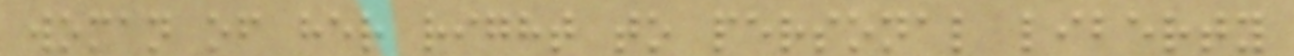woman of her right to personal liberty
